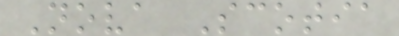Nova Scotia
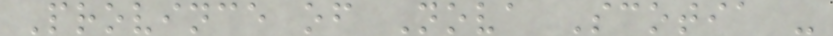Province of Nova Scotia -
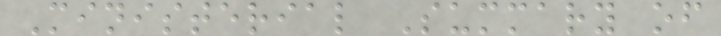Ministerial Summary of
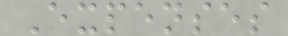Expenses
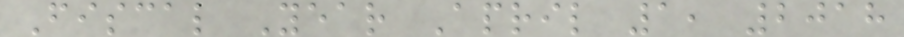Fiscal Year April 1, 2018
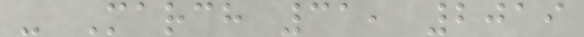- March 31, 2019
